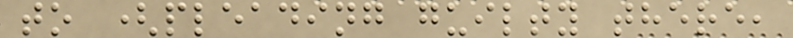to (pleading guilty there,
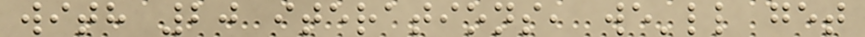with 20 iterations, we'll get
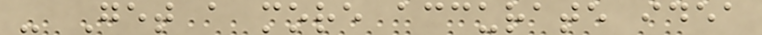- Get a more accurate idea
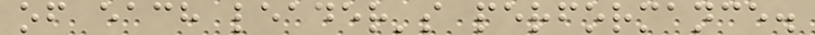of each leader's performance.
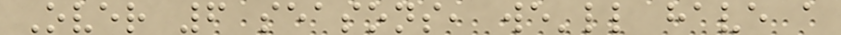Over 6 seasons, we'll have a
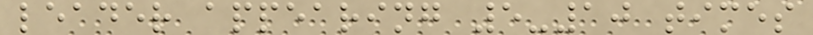leader appearing 5-10 times
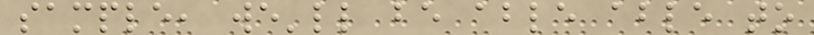sample, we'll be able able to
